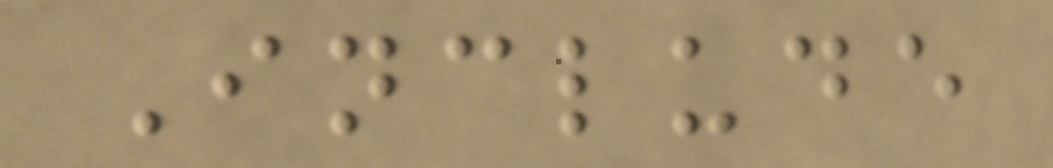Include
